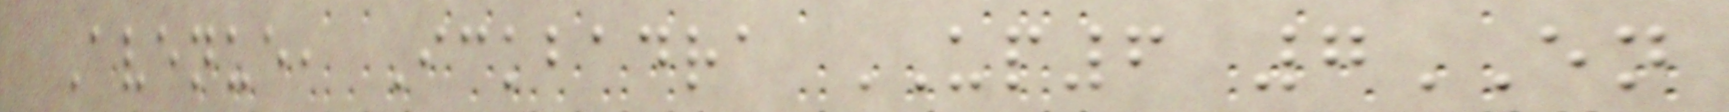Avenue, Ickbadra UP6 7EN
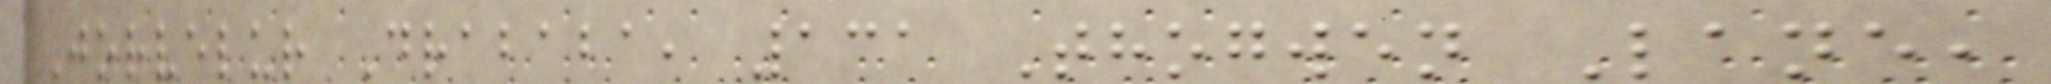Jorvelur Drababa, 131 Thogwen Lane,
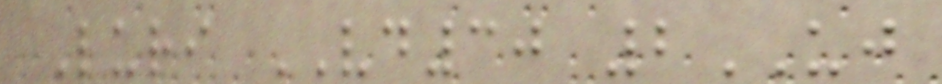Luri VD30 2UJ
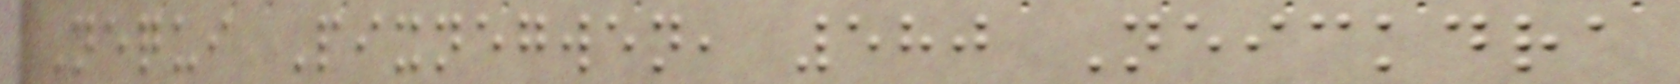Nequi Pixnegwen, 580 Neickdra
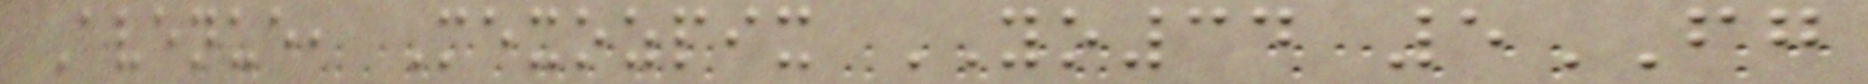Avenue, Mexozpix YO34 5FG
